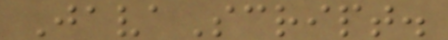JavaScript.
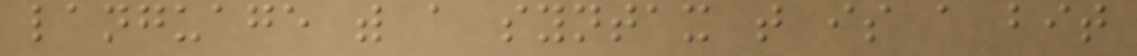language with a syntax that is a bit
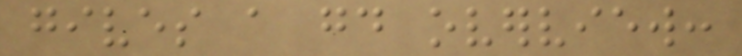gives a good overview:
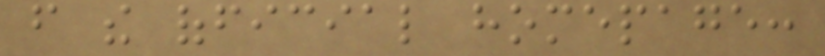from the official homepage:
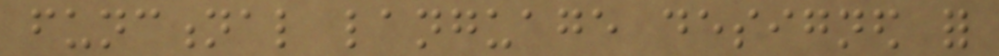functional language designed for
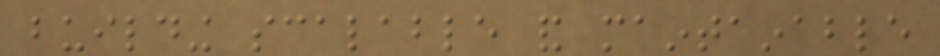building scalable and maintainable
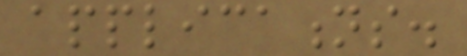applications.
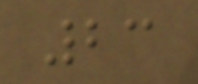23
